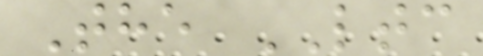The LTC
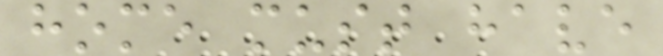home must have
